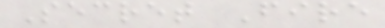Secret Fire
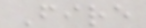Fire
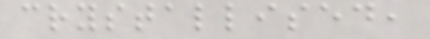crystallised,
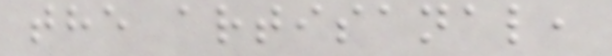the artisanal,
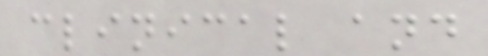clinical and
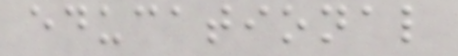educational
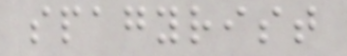spagyrist
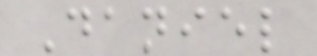Daniel
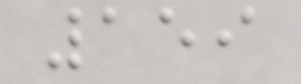159
